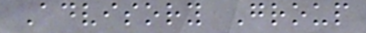Advisory Group
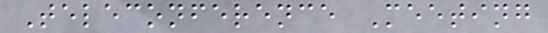Teleconference Meeting
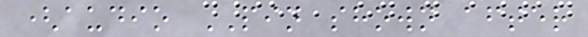(audio PIN shown after
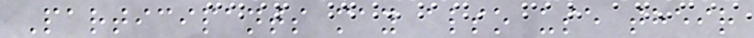Participants may also use their
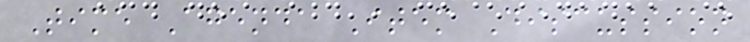Time Agenda Item Discussion
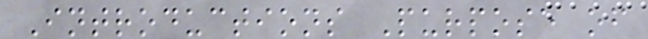Introductions Purpose of
